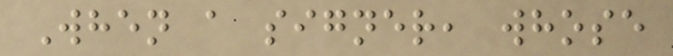When a signer, whose
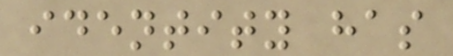identity has
